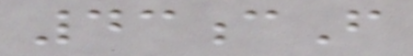43cF
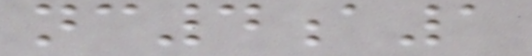nc4a1
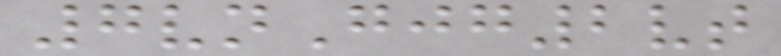7vnGjg2vt
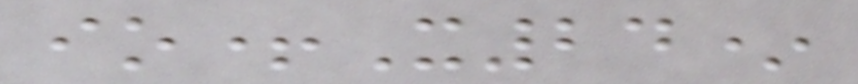io+X24*
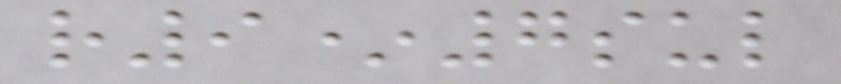r9*7sul
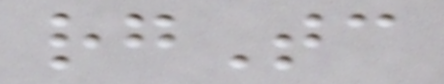rgTc
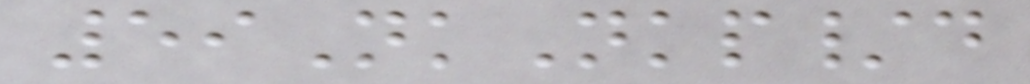59NkNkp/d
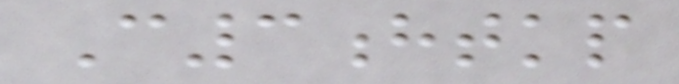C3htkp
